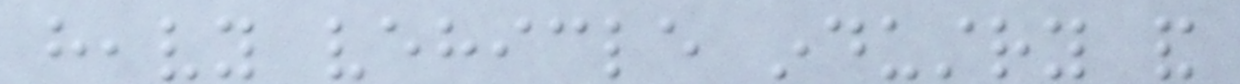heavy vehicle industry and
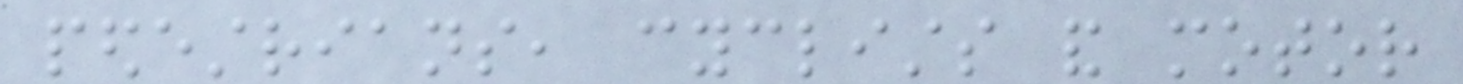pedestrians, cyclists and motor
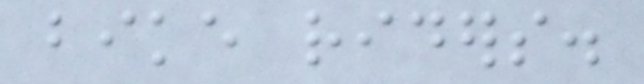bike riders.
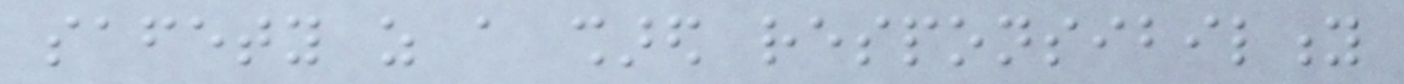safety as a shared responsibility
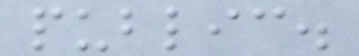public.
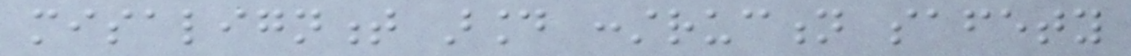misalignment around construction safety
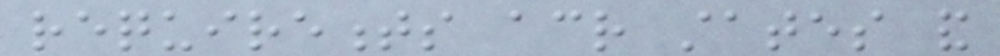requirements across states and
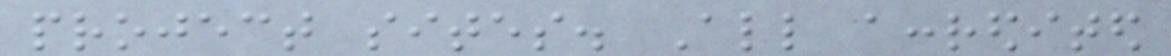project sites. All accredited
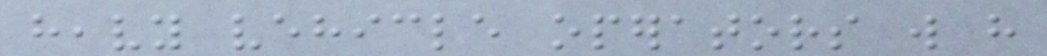heavy vehicle operators will have
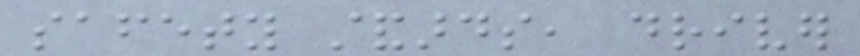safety standards, driver
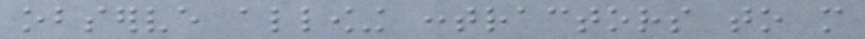observe allowing contractors to more
